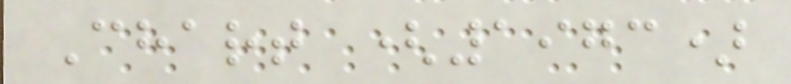Chart (1973)
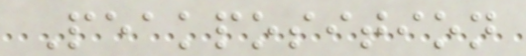Peakposition
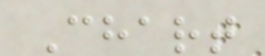Chart
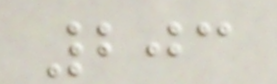203
